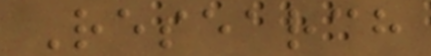Research
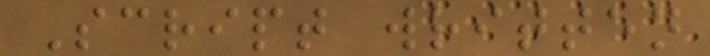Script written
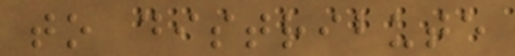to distribute
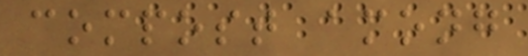compost among
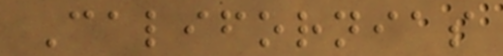Californias
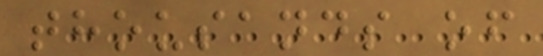thousands of
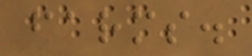farms.
